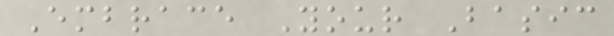Embrace Your Basic
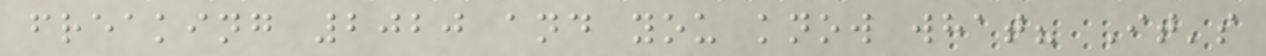freaking 2020 and you know what? It's
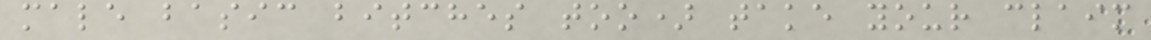male basic bitches too) take your claim
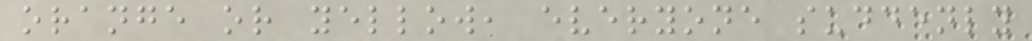orange or yellow, everyone suddenly
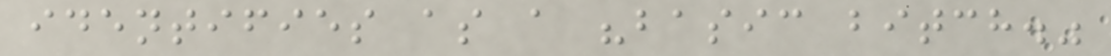identifies as a "basic bitch."
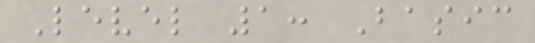Level 1: Basic
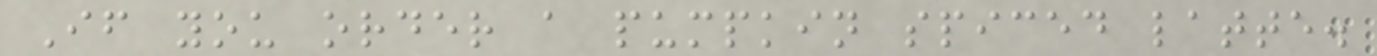If you order a pumpkin spiced latte.
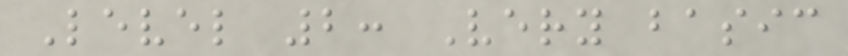Level 2: Very basic
